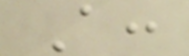A:
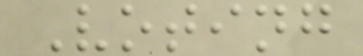Voting
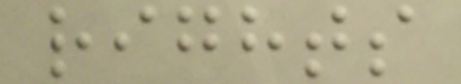rights
